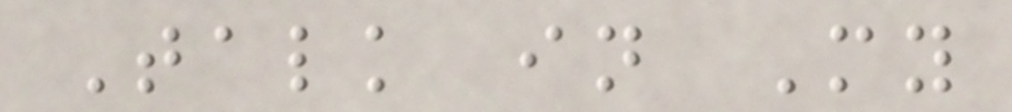Talk in My
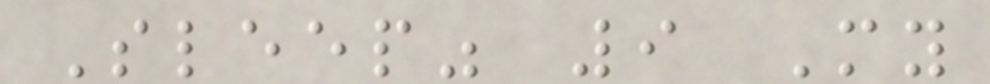Sleep" 9 My
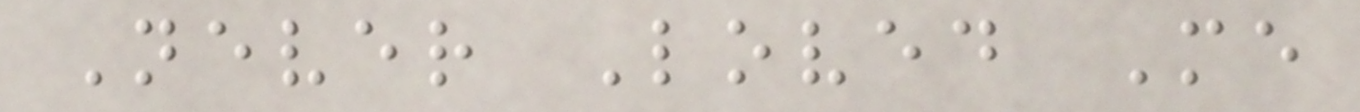Never Loved Me
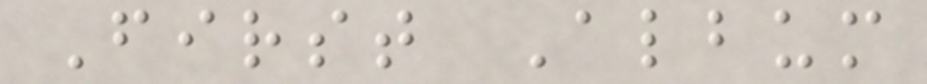First Album
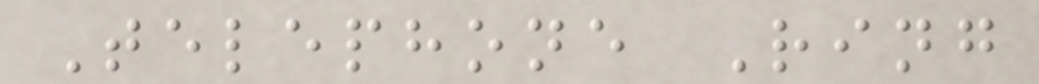Telephone Ring
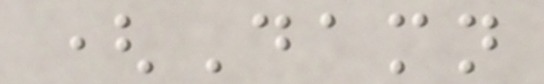(Damn
